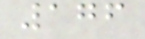176
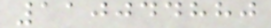110044880
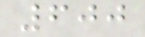600
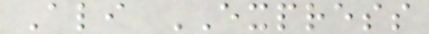Ali EXPRESS
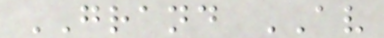GRAND AV
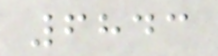6843
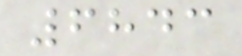6843
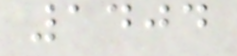1404
